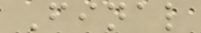Final
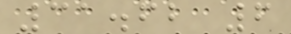31.62 6
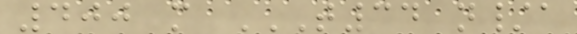400 m T34 N/A
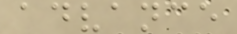advance
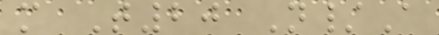m T20 N/A
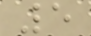5
